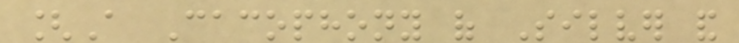[A Cacophony of Silver and
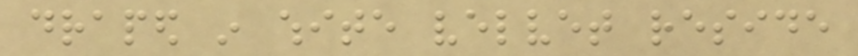draped in white velvet reside
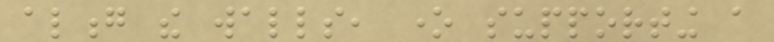along the walls, one supporting a
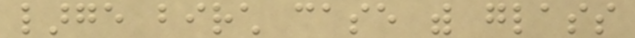large birch case with glass
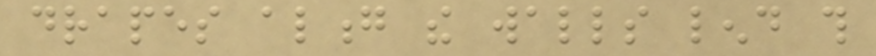drapes along the walls lend this
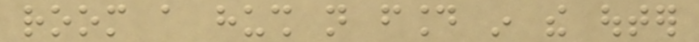room a hush not found in the outer
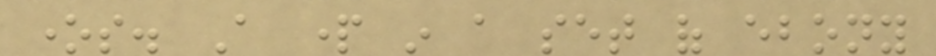ones. A part in a set of ebony
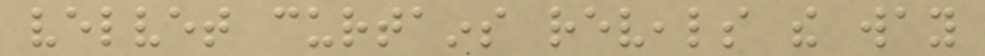velvet curtains reveals the way
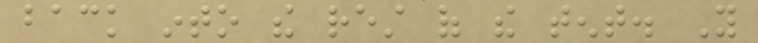back into the rest of the tent. You
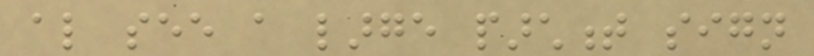also see a large parchment sign
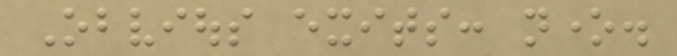Obvious exits: none.
